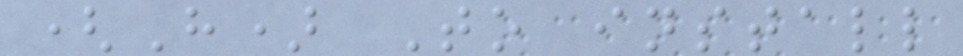(H) To install
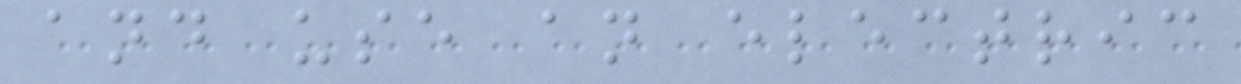and use an electric
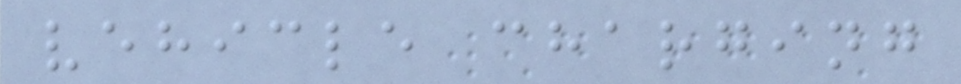vehicle charging
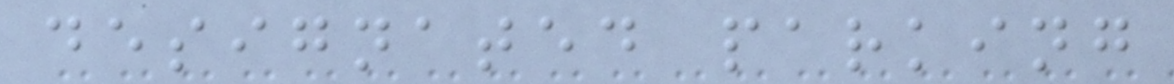designated parking
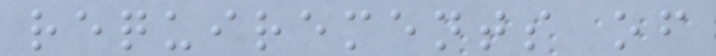requirements of
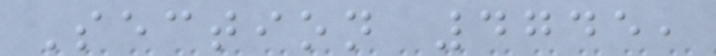Section 4745,
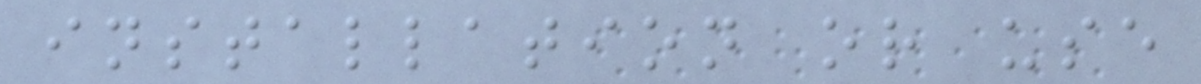installation or use
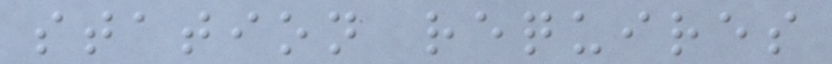station requires
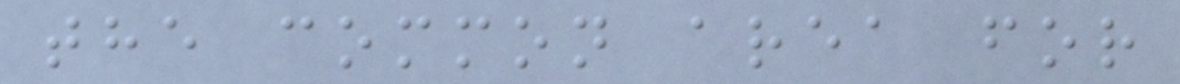the common area for
